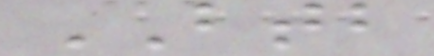BTB
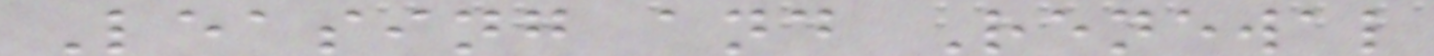Leasing and Renewal
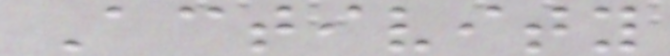Activity
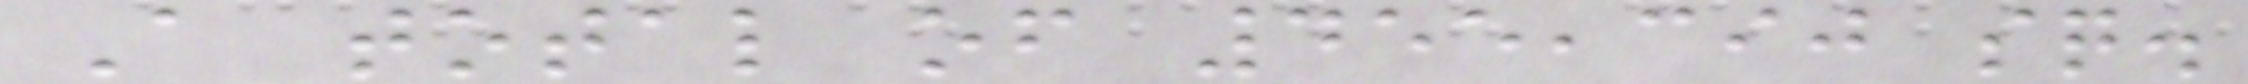A total of 455,390 sq.
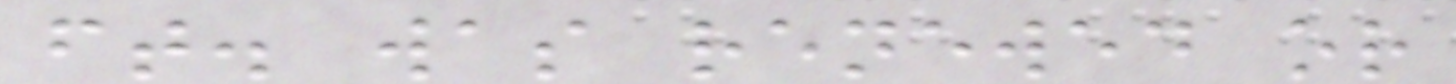ft. was renewed or
